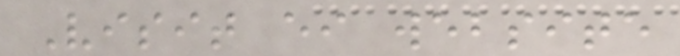Visit either website
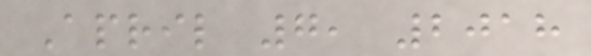April 7, 2018
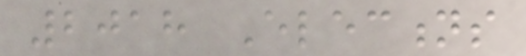2018 Elections
